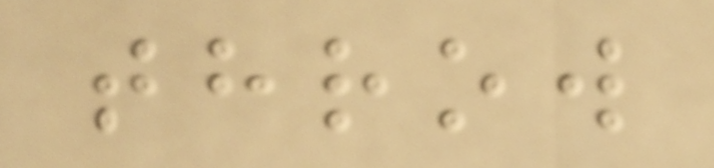throw
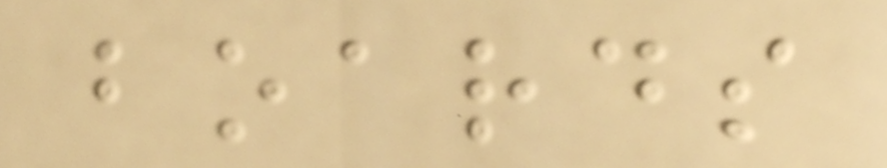boards
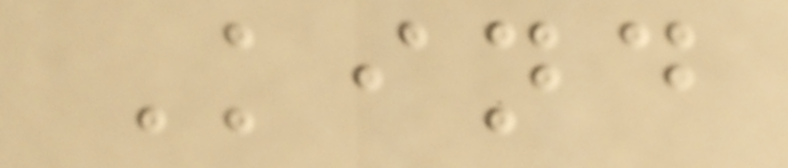Kind
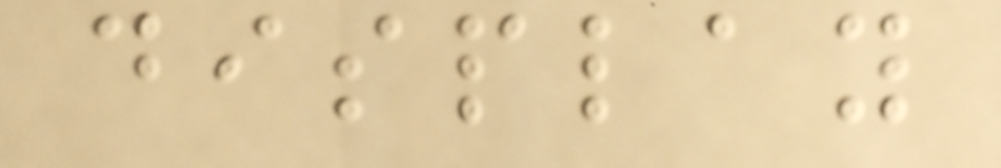display
